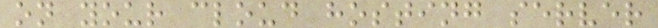on your cloud hosting server
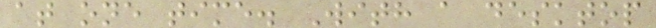at one time. With a desktop
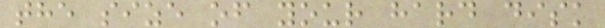the size of your hard disk
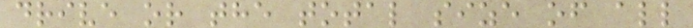drive or the total size of all
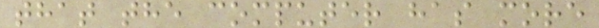that the computer has more
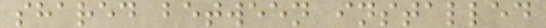shared between installed
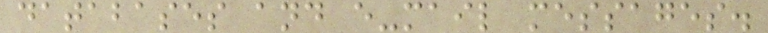databases and e-mail messages.
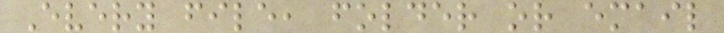Every file, folder or email
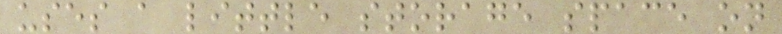uses a little storage space on
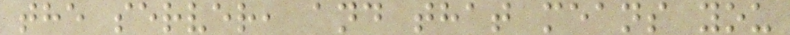the server, and that means you
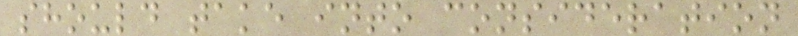should take into consideration
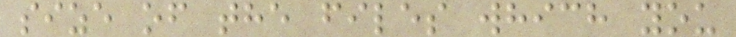size of the files which you
